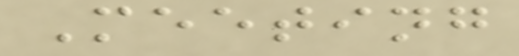Meeting
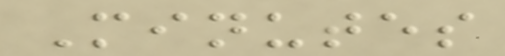Minutes
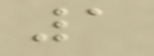1
